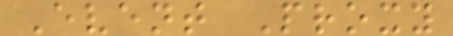Event Proxy
